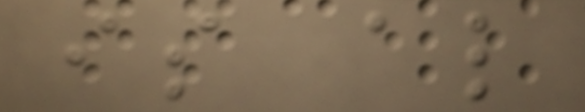is also
